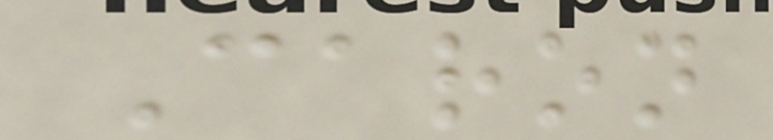Caron
